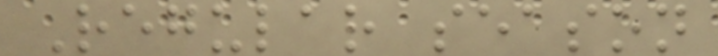Regular season
